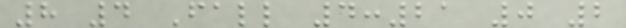8 4 Fall 4:21 0 2
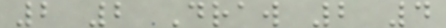2 2 Draw 2 4
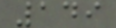149
